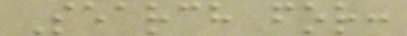Search for:
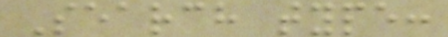Search type:
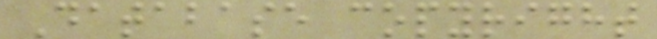Database copyright
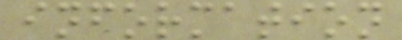information
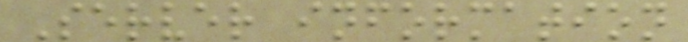Server information
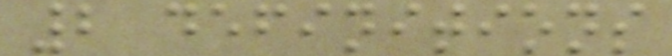2 definitions
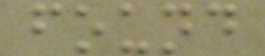found
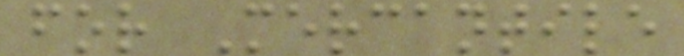for Mercantile
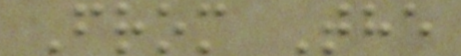From The
